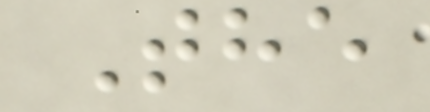The
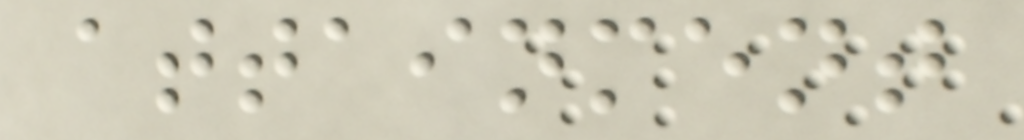attainment
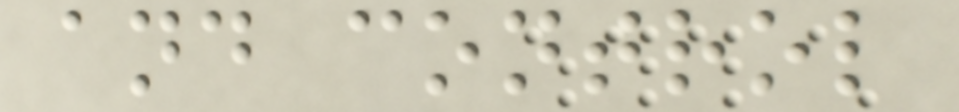and control
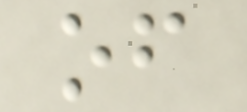of
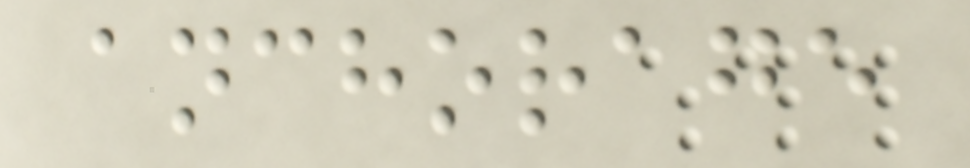anchorage
